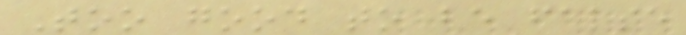Too good to be false
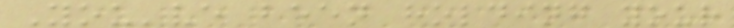You've been holding your
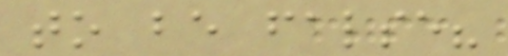to be false?
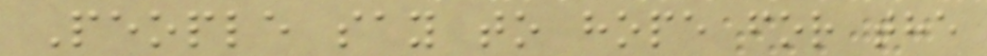People say to hope for the
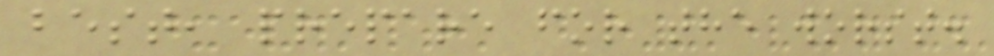best, prepare for the worst.
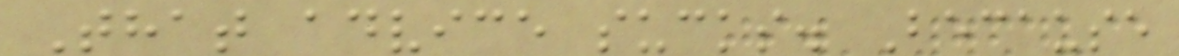That advice sucks. Because
